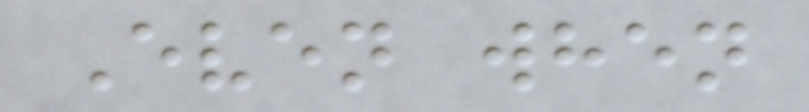Even when
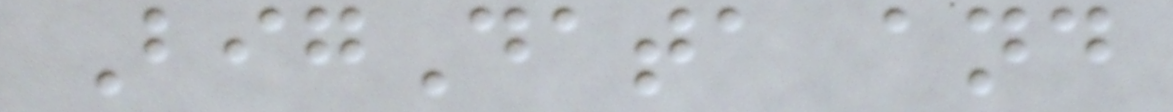BigData and
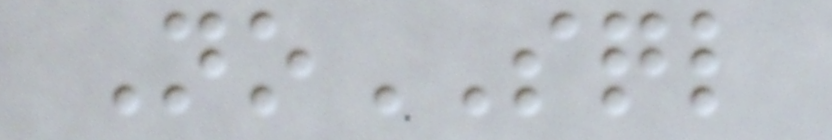NoSQL
